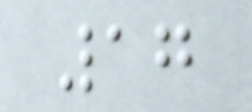17
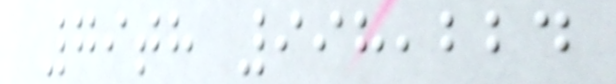79th 998,224
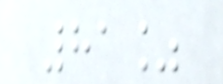81%
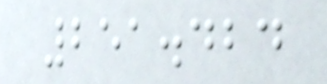251.424
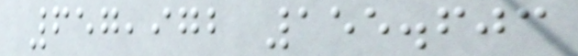657,972 155.603
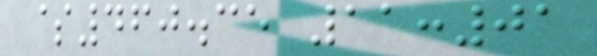$460.35 11:01
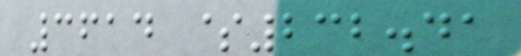3614 $232.41
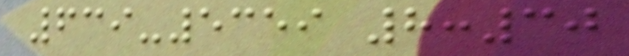639-5359 8:30
